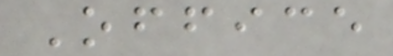Office
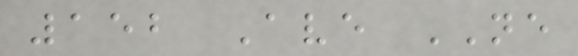152 Ave NE
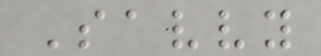Savvy
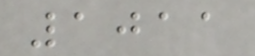1011
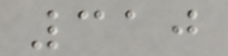310
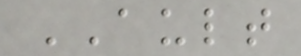AULT
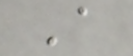A
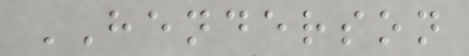HENDERSON
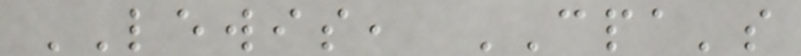LEWIS, CPA's
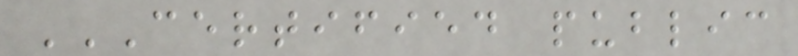CERTIFIED PUBLIC
